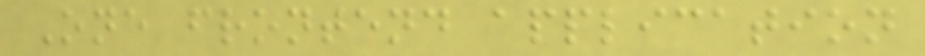One frontend application
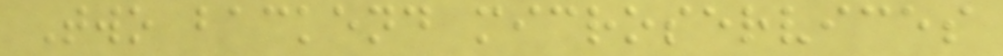Two backend microservices
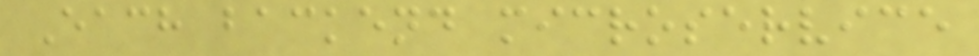Each backend microservice
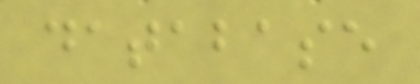database
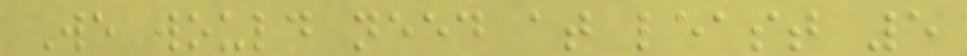We would need at least 5
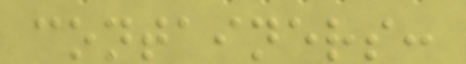containers:
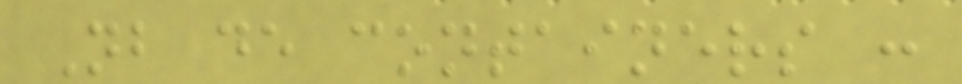Nb de containers :
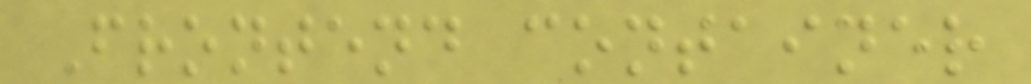Frontend container
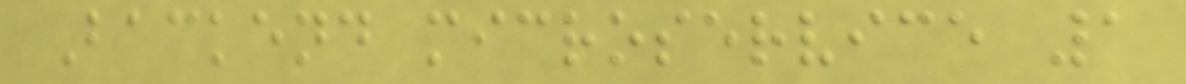Backend microservice 1
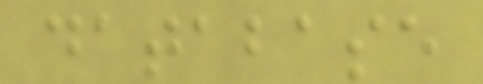database
